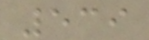539
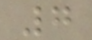7
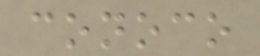conoco
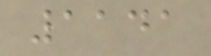1141
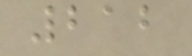212
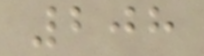208
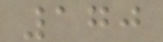170
